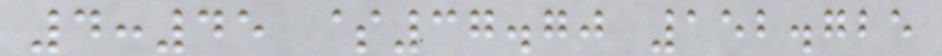4:45 $37.70 152.725
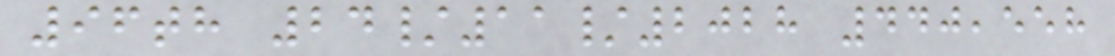96th 24/11/2028 440,558
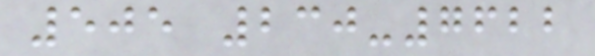505 230-7622
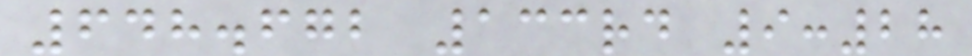648.672 133rd 9:28
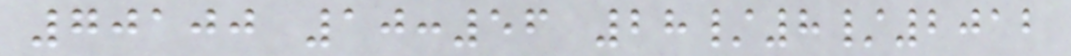70100 10:56 28/8/2012
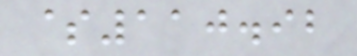$110.92
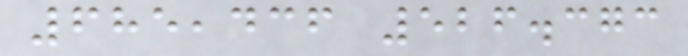685,436 526.373
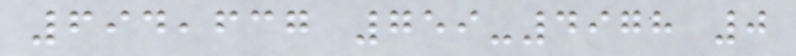694,637 759-4978 0
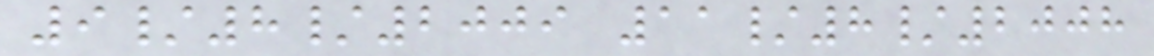9/8/2009 11/8/2008
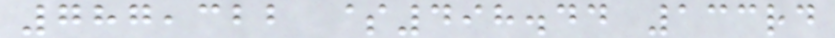787,322 $498.44 133rd
